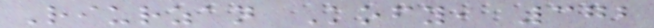Riurzan Kofy, 372
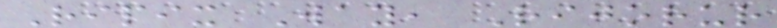Ripix Way, Rijorur
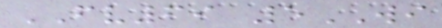FV69 5WI
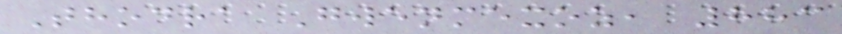Thodra Gwenmexoz, 883
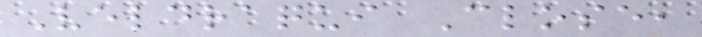Veldraqui Close,
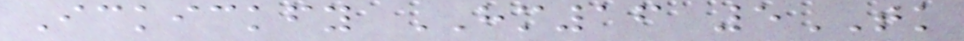Ickickfy HM16 5TK
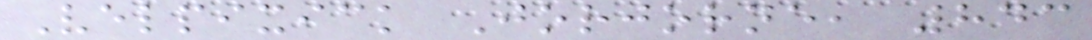Velpixick Jorjorne, 843
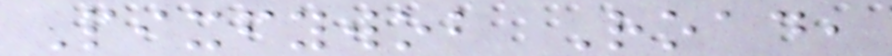Pixfywob Road,
